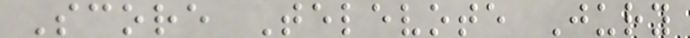Score Televote Jury
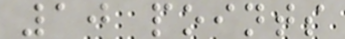10 points
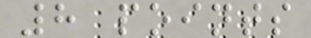8 points
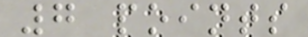7 points
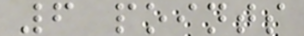6 points
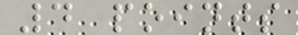4 points
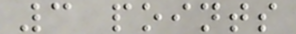3 points
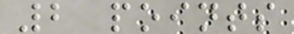2 points
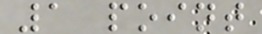1 point
